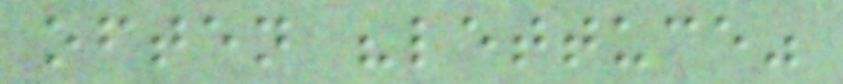often "lettuce"
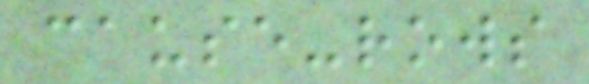cause-rows
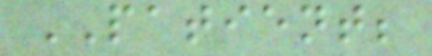PATIENT;
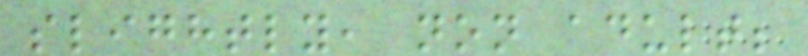slightly, non adult;
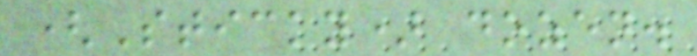(Sticky) dozen.
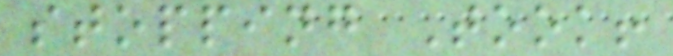stopping Took!
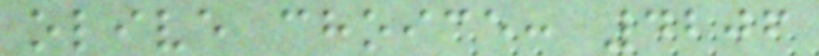olive choice: 4206
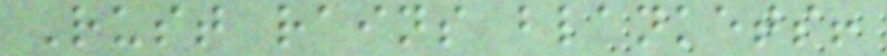Rust rains blankets!
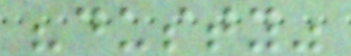"dusty"
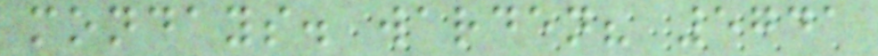mondays. warden? 5741
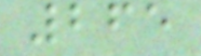265
